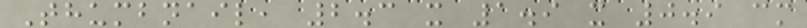Thumbnail, 2.3 x 1.9 x 0.9 cm
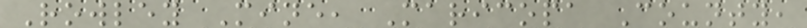Rowley Mine, Maricopa County,
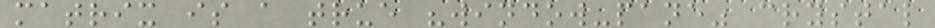matrix is a true "window-pane" crystal
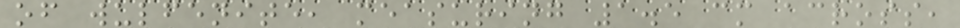of wulfenite, measuring 1.5 cm across,
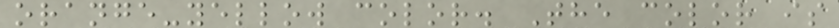orange-yellow color. The color is
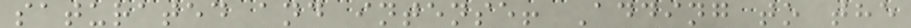saturated and intense! Adding to the
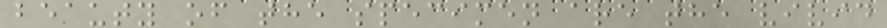beauty of the specimen are the vivid
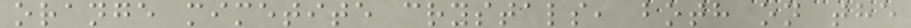orange mimetite crystals, both on the
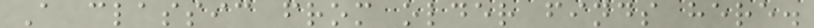A classic from older finds here.
